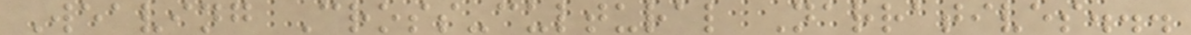Weaving Cross-cultural Narratives...
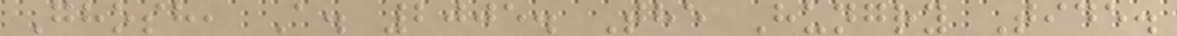Ghosh, A. 2005. The Hungry Tide.
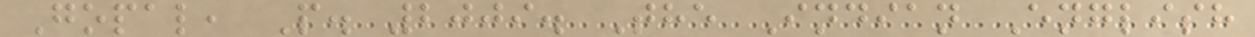Gopal, P. 2009. The Indian English
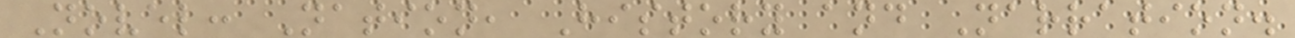Novel: Nation, History and Narration.
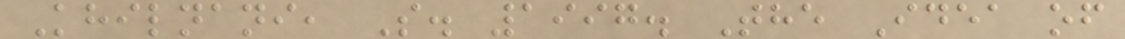Khilnani, S. 1997. The Idea of
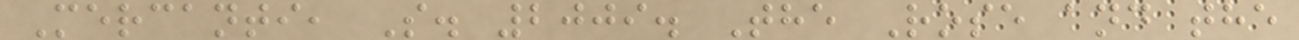Mercanti, S. 2009. The Rose and the
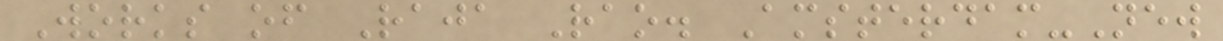Works of Raja Rao. Amsterdam-New
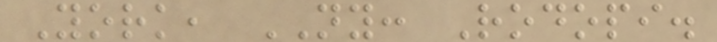York, NY: Rodopi.
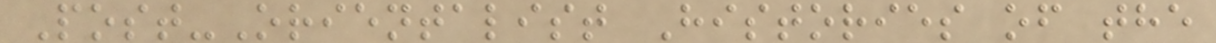Post-Orientalist Histories of the
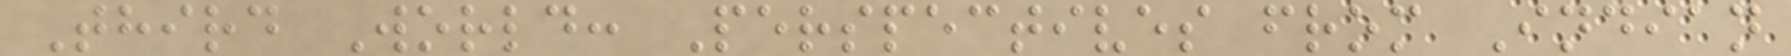Third World: Perspectives from Indian
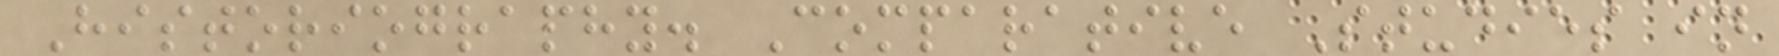Historiography. Comparative Studies in
